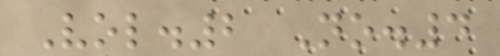Vol.2 No.4
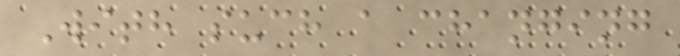With such a changing
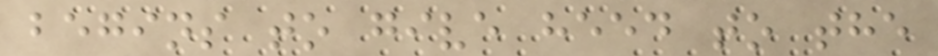begins to give heed to the
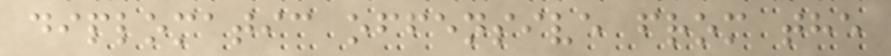diplomatic offensive from the
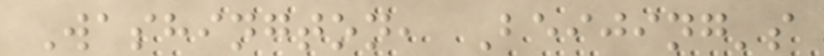Washington, Beijing's
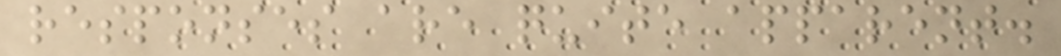responses are quite apparent.
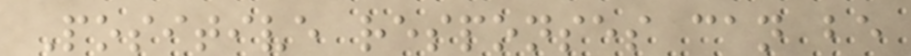Positive responses can be
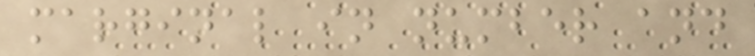marginal in number and
